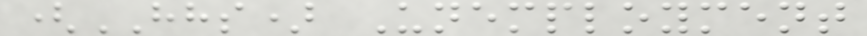(HHS) Unemployment
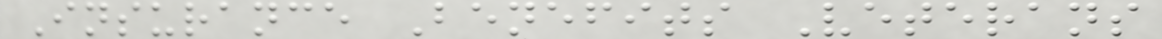Insurance Benefits Veterans
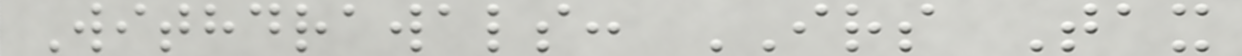Withdrawals: IRS Tax
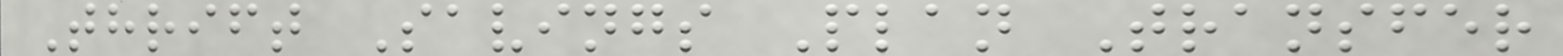Thrift Savings Plan Transfer
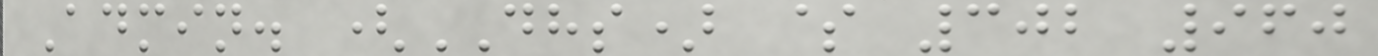Admin. (DHS) $ 302 960
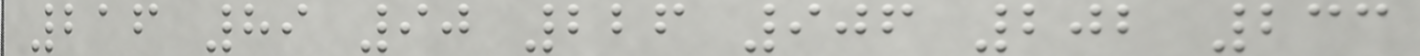216 89 90 226 906 202 233
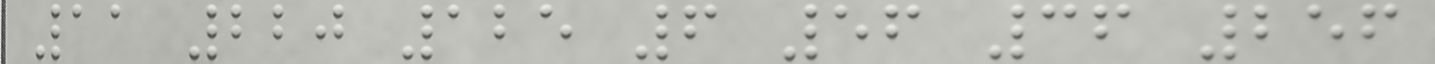11 220 125 6 56 36 256
